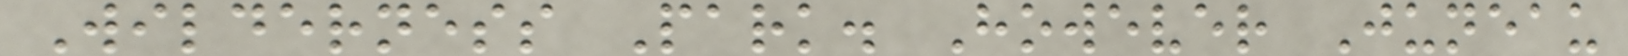Wilderness Park. However Juneau
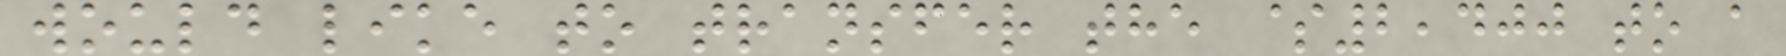would like to transfer the $2,400 to a
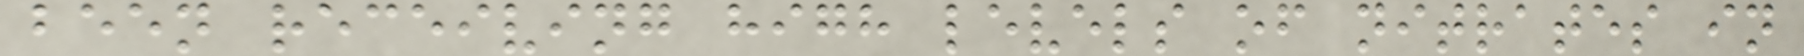been receiving high levels of nitrates in
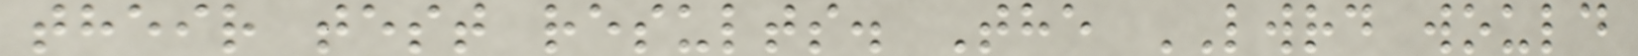their test results. The LWRD would
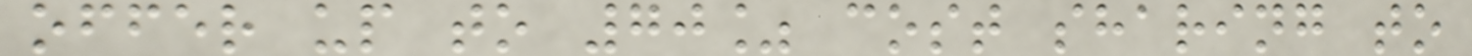offer up to 70% cost sharing to
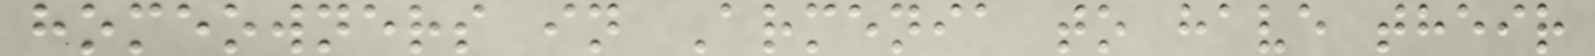homeowners in Armenia to have their
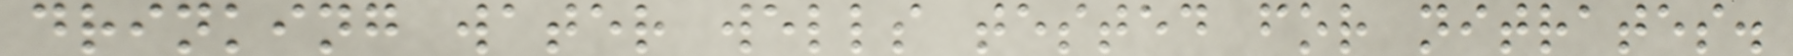drinking water wells tested for nitrates.
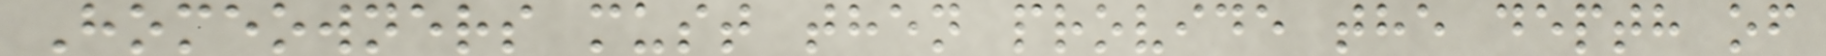Homeowners must then provide the depth of
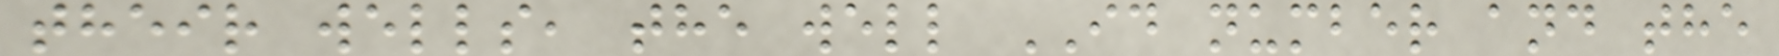their wells, the well ID number and the
